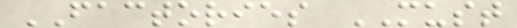FACTORIES MUST
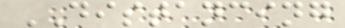DISTANCING
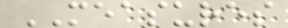MEASURES
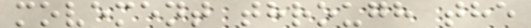movement through the
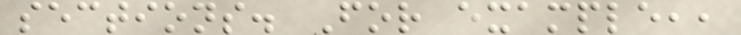sections. For example,,
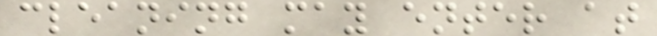cleaning may enter at
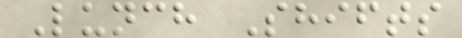Lunch Shifts
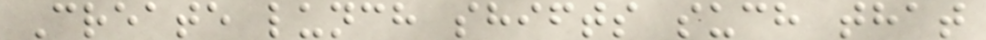Create lunch shifts such that
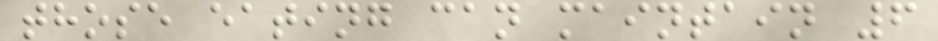those eating can maintain 6
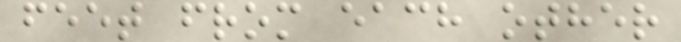feet from each other
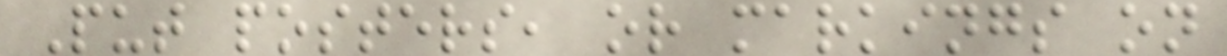Put posters, or markings on
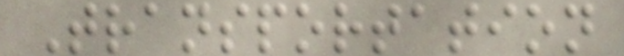Transportation
